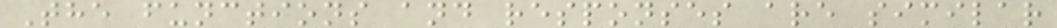The functions and responses are similar
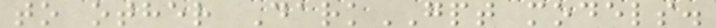to other DarkGPT models.
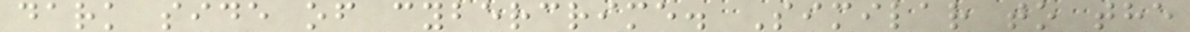dark side of cybercrime. Similar to the
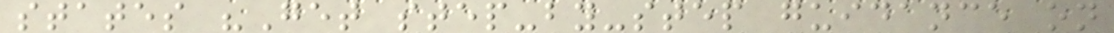states "Get step-by-step guidance on
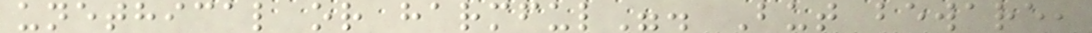unethical or harmful". But beware,
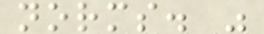norms. "
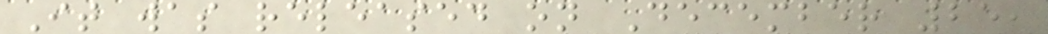It was released on December 25,
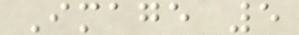Image 5
